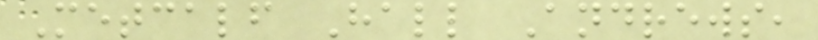Metcalf Hall Andrews,
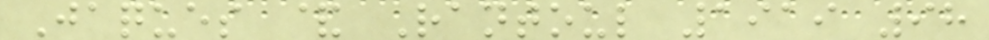Jaques & Rantoul 1919 98
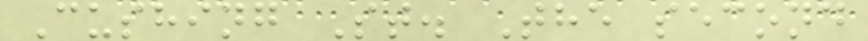Cushing St. The second
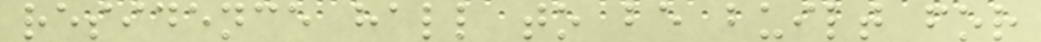residence hall to be built for
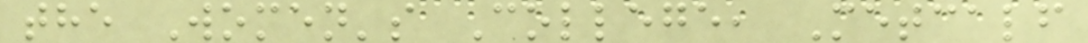the Women's College, Metcalf
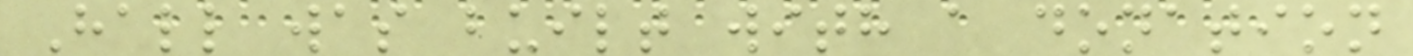Hall was built with a donation
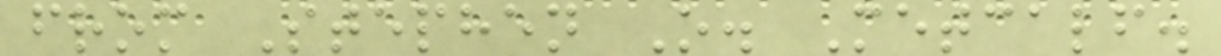from Stephen O. Metcalf.
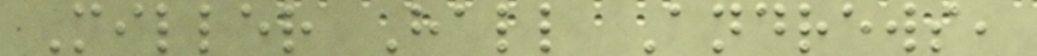Miller Hall Andrews,
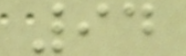94
